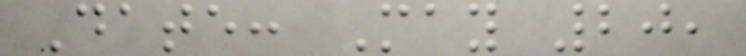Date: May 20,
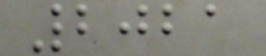2021
